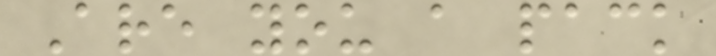Are you a pack
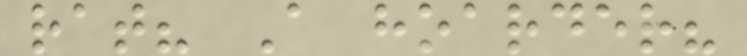rat? A hoarder?
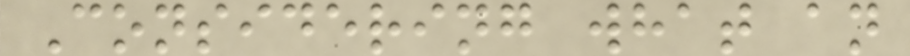Considering what an
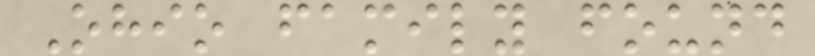Ohio family found
